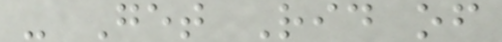- Get Rid of
